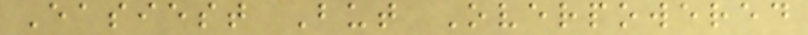Easiest But Overpowered
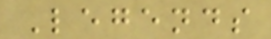Legends
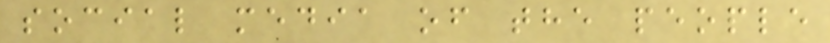social media of the people
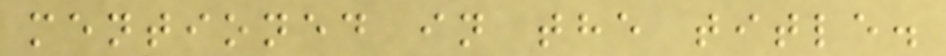mentioned in the title.
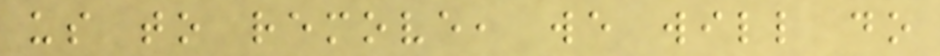us to remove, we will do
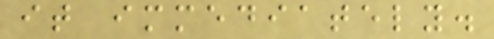it immediately.
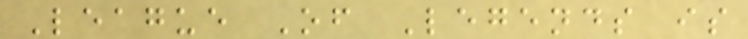League Of Legends is
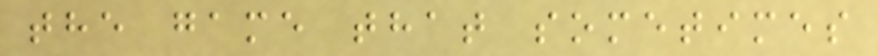the game that sometimes
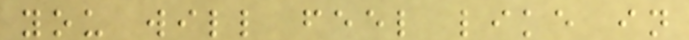you will feel like in
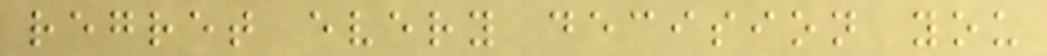regret every decision you
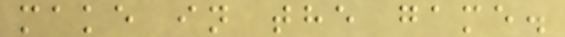make in the game.
